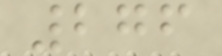276
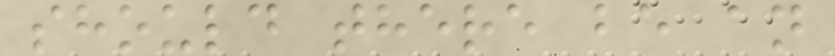should there be an
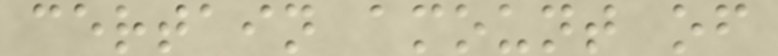certain amount of
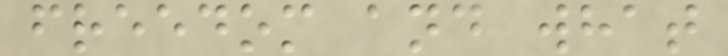freedom and what
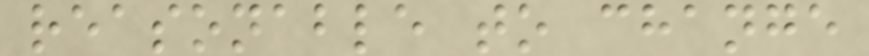reasonable to change
